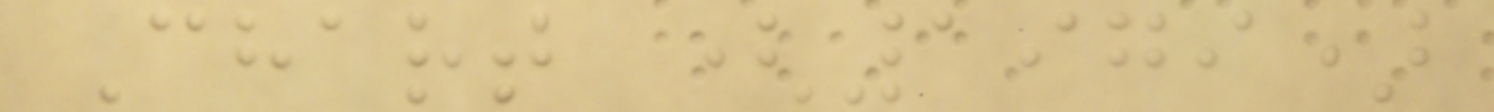Chart (1979)
